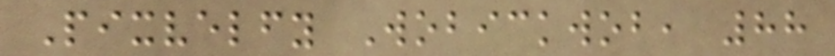Pixvelfy Wobickwob, 88
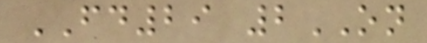FD29 2ON
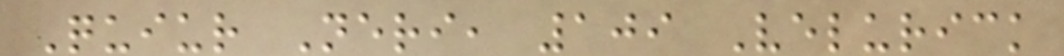Quiur Neri, 109 Velurick
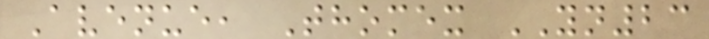Avenue, Thomex YN23
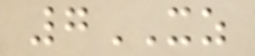7XZ
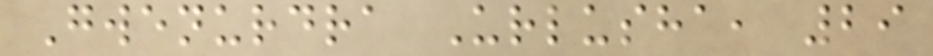Gwenurdra Urlusha, 29
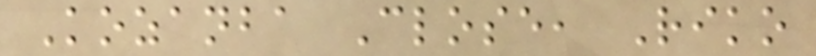Kozanba Close, Riko
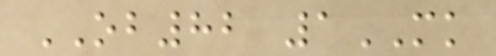OB82 1MK
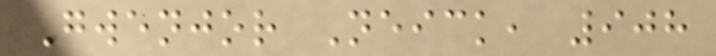Gwenjor Neick, 908
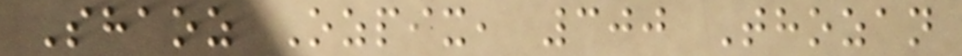Shaoz Ozpix, 300 Thozan
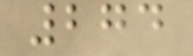274
